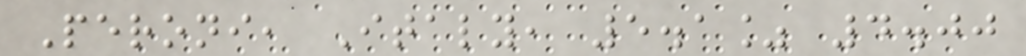Peroni, Italy, 5.1% 4.00
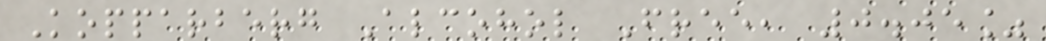Kopparberg Alcohol Free, 0.05%
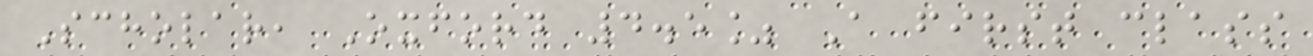Scholar, Oxford 4.5% A first class
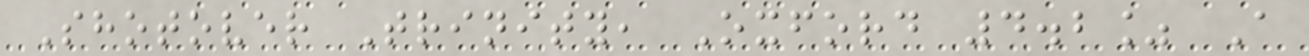Shotover Trinity, Oxford 4.2% A
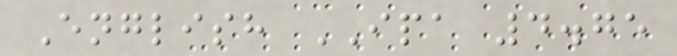English IPA 4.75
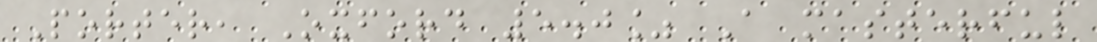Porter, Oxford 5.0% A masterful
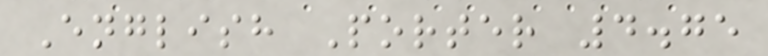English Porter 4.75
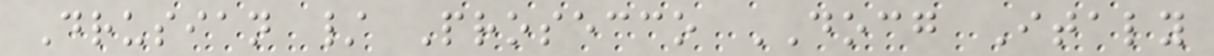Drusian / Prosecco DOCG Italy
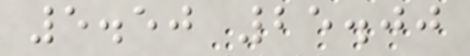5.50 25.00
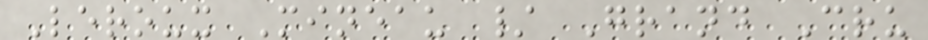Leroux Mineau / Grand Cru
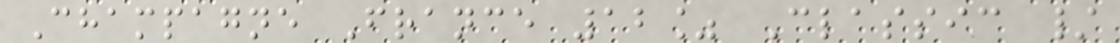Champagne France 12% Classic /
